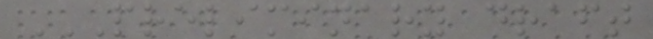PRELIMINARY DRAFT
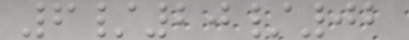6/20/02
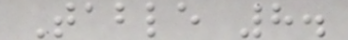Table 8.
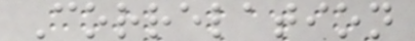Correlation
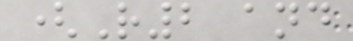(R2 and
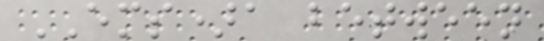EMS)a between
